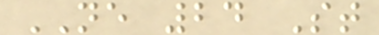NE 24 St
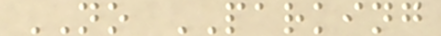NO PARKING
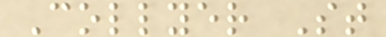Collyer St
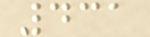431
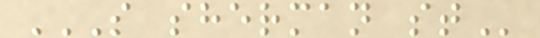S SHERMAN ST
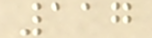117
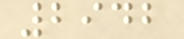2942
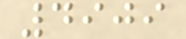4909
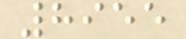8955
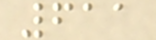611
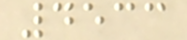4533
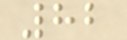82
